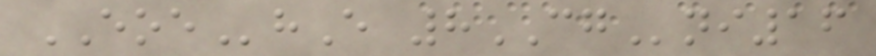EOEhE 8CGni16
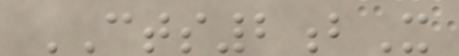CTS2bX
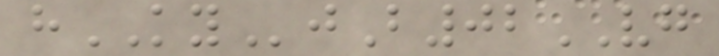hKYjB02VG
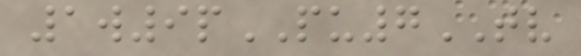1w9pPU7TV
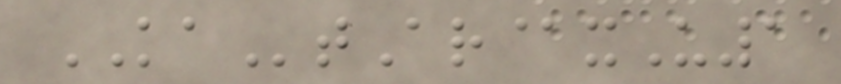KAtAr@xU1
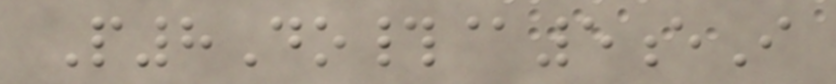P8Do#@5eI
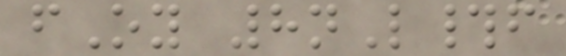fOy 8nL#f
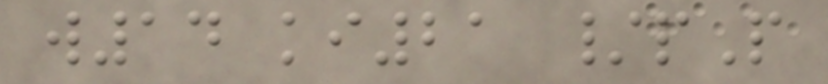w14 ki21 /pP
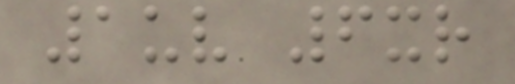1uv 6xr
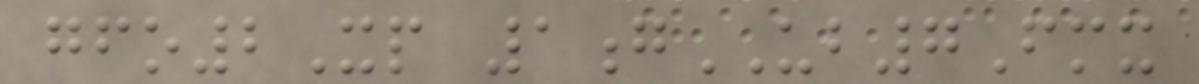gfo2Xp 1gUB7Fmx
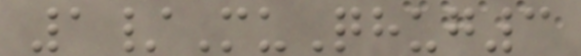1/MuQhug3
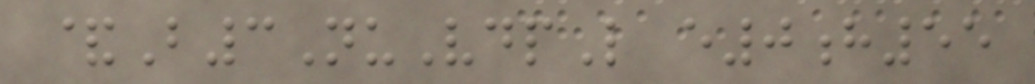&B3NuVdpL e0h55
